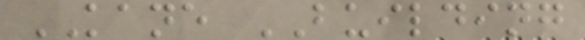KANE BUILDING
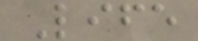Life
